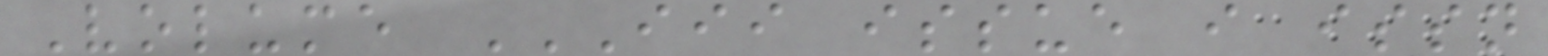Volume III ISSUE I ISSN
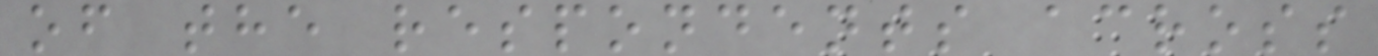of the respondents across
